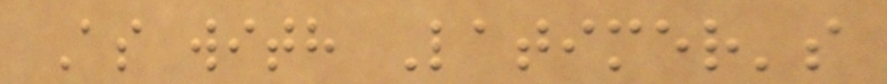As with Latimer's
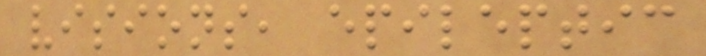visions, epileptic
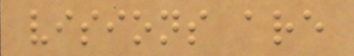visions are
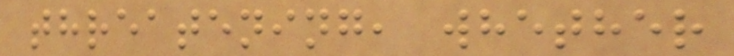threatening, whether
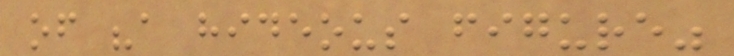of "a hideous figure"
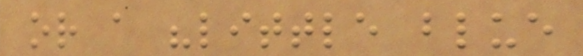or a "little blue
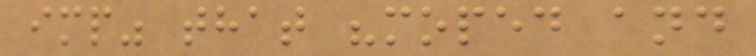imp" that "moped and
